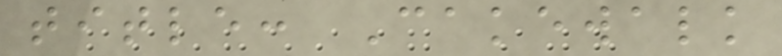title: Cakewalk
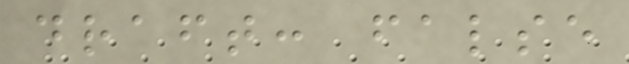draft: false
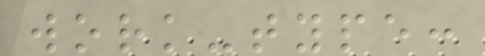work-type:
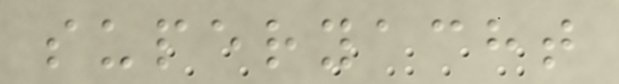superyacht
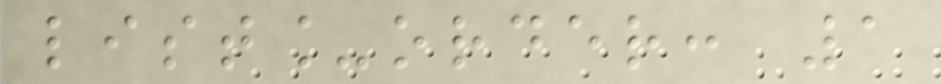list_order: 1
